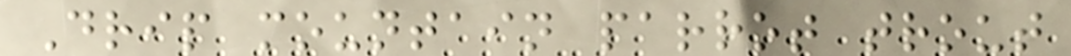Drip mountain parrot trout
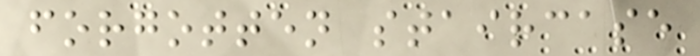forgotten staircase
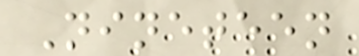Nineteen
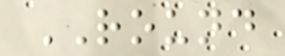ROUND
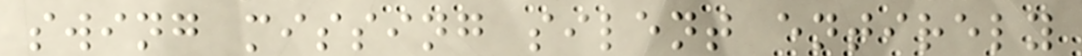swing missing silent entirely
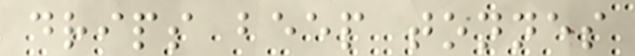drips beep tonnes
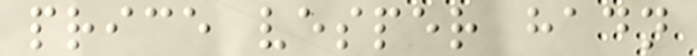price vesper hadn
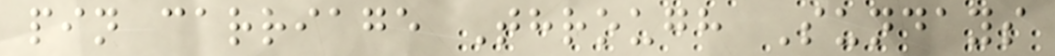pin carriage Through Sundays
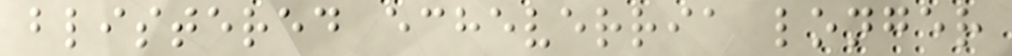blistered echeverria longer
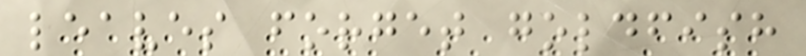leaves forget goldfish
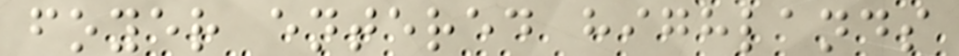foyer entered highlands
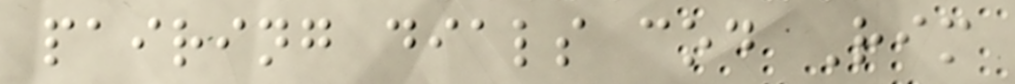pairing dials cod Rim
